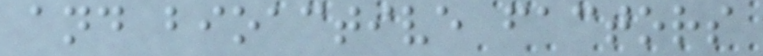and bioactive factors
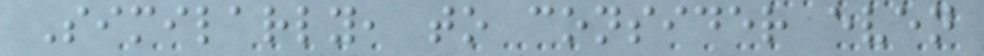Similarly, to consider even
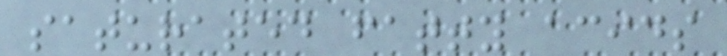saturated fatty acids
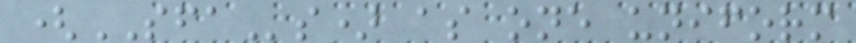(SFAs) as one uniform
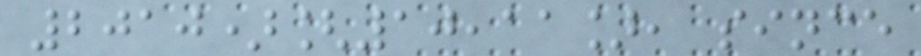2010)[10,11], since
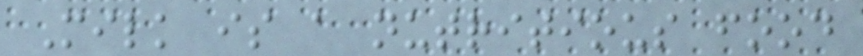Milk is a nutritious food
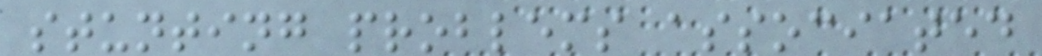stunting problems associated
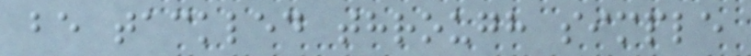be tackled through simple
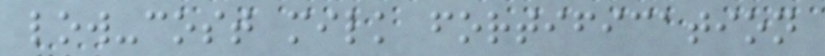low-cost milk fortification
